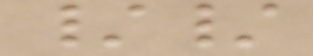//
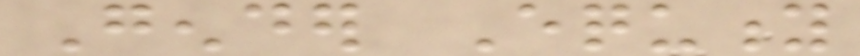Gender Equity
